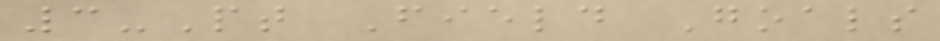3-Pt Field Goals
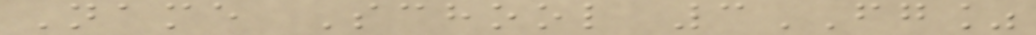Name School 3FG%
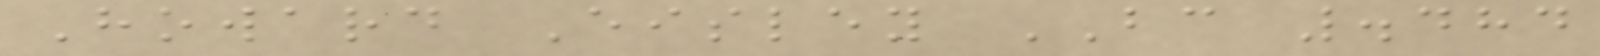Howard Eisley BC .484
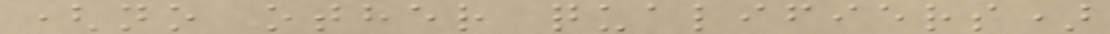(no other qualifiers)
